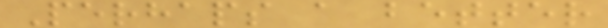Perhaps a better
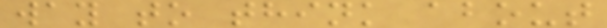way to think about
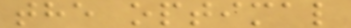the optimal
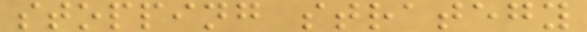stopping strategy
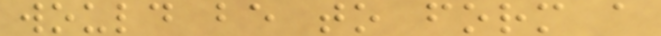would be to form a
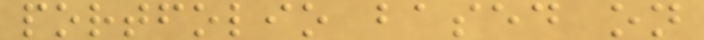portfolio based on
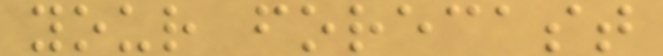your forecast
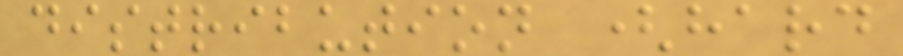distribution (hard
